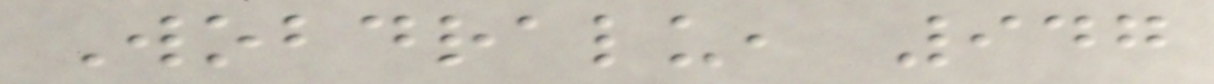Wobdralu, 947
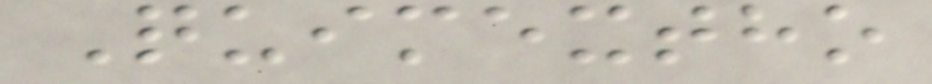Quimextho
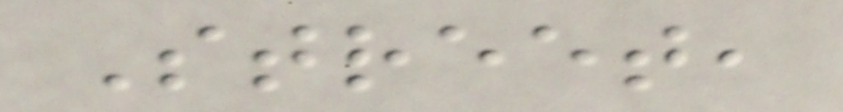Street,
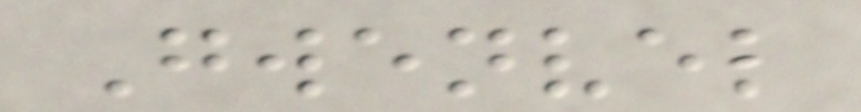Gwenvel
